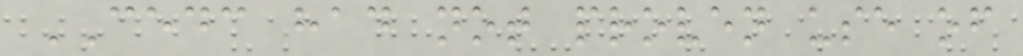CEDC had not proven use of
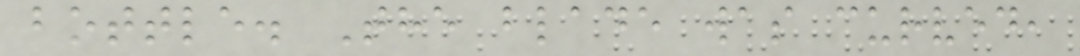bottle. The blade was curved,
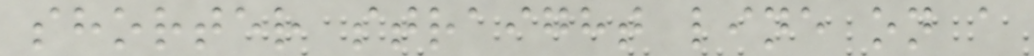shorter straight line on a
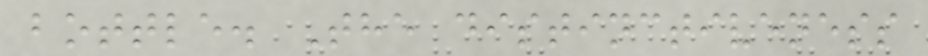bottle. The distinctiveness
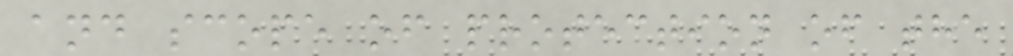and scope of protection of the
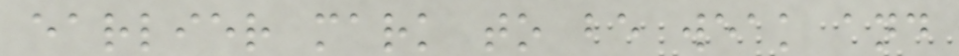earlier mark to be weak and
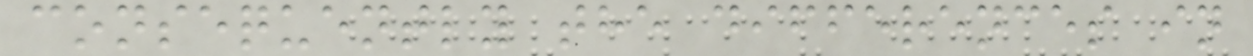consequently the differences in
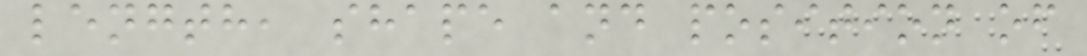length, shape and position of
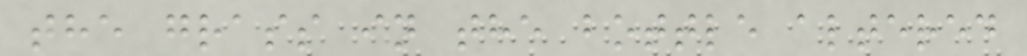the grass in the bottle altered
